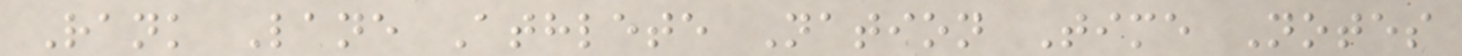Rank Lane Athlete Nation Time Notes
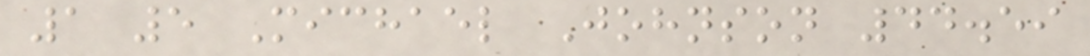1 5 Michael Johnson 44.59
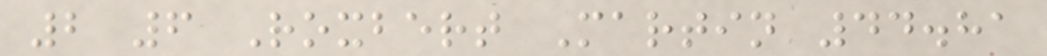2 6 Roxbert Martin 44.81
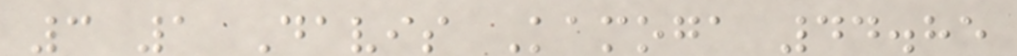3 1 Davis Kamoga 44.85
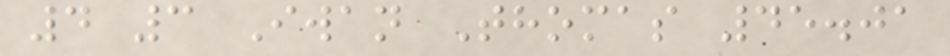4 3 Iwan Thomas 45.01
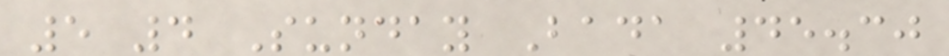5 4 Sunday Bada 45.30
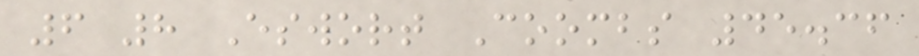6 8 Eswort Coombs 45.36
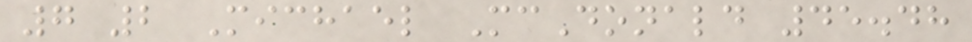7 2 Michael McDonald 45.48
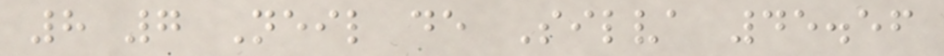8 7 Neil de Silva 45.56
